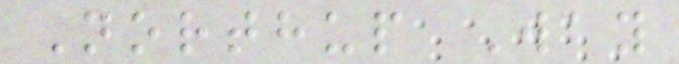Northup Way
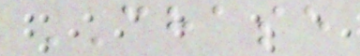CHASE
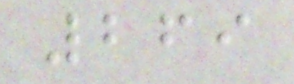269
